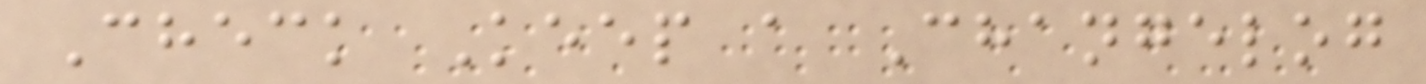Check Keep a Changelog
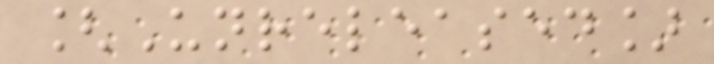[Unreleased]
